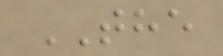THE
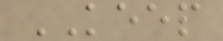KEEP
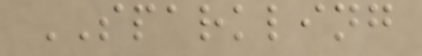SPARKLING
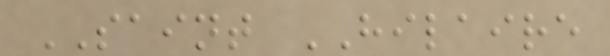SAINT HILAIRE
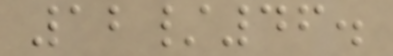12/46.
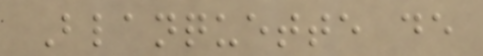Blanquette de
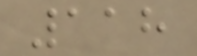118
